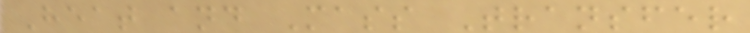Heat and Mass Transfer
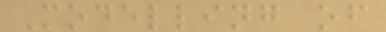Modelling of
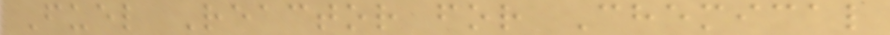Fuel Reactor for Chemical
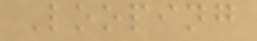Looping
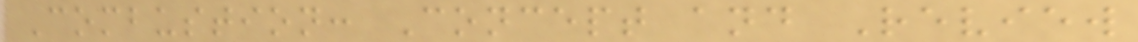Combustion: Concept and Review
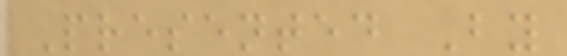Presented By
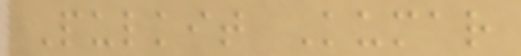Pulkit Kumar
